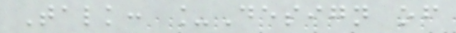Talk: _Design of
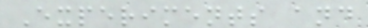Experiments and
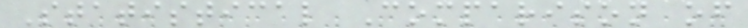Statistical Comparison of
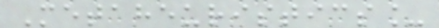Metaheuristics_
